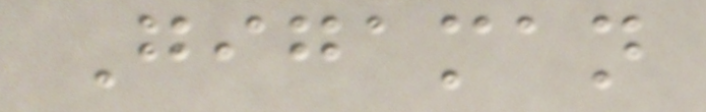Gigaman
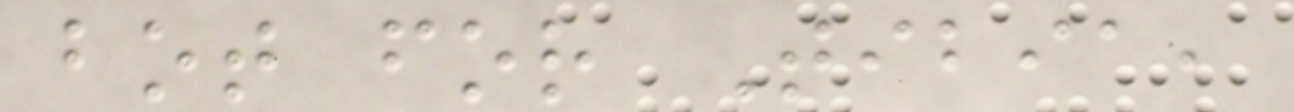bot for Tibia,
